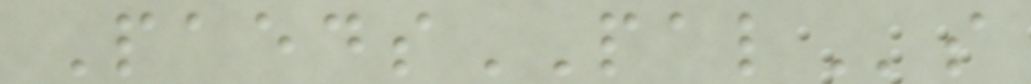PaedsPALs
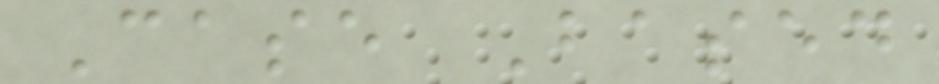Case Based
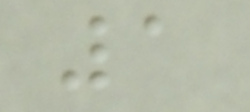1
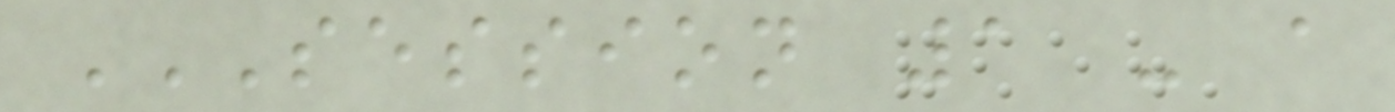SESSION 1 - A
